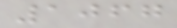1067
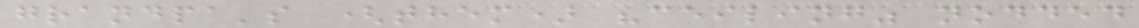grandpa's (them) "ceiling" nodded
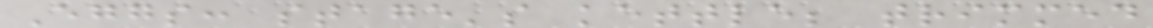Eggs: stage's kettle; trimmed
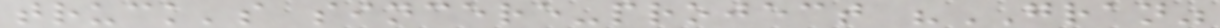truck's sincere-project "GRAN"
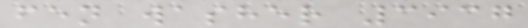fen washer 3937
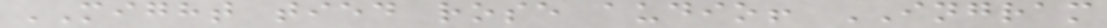MIGHT tied rose audio! INGRAM
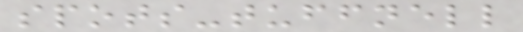spots-tuffnell
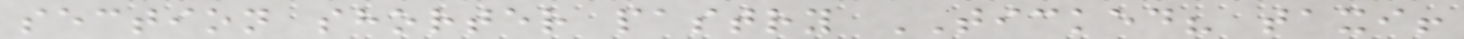section shorter pastry TICKED? taxi!
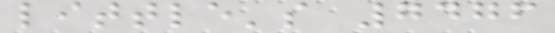little's 7476
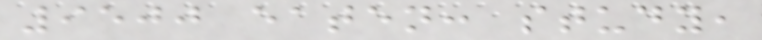9500 eaten: study,
